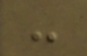-
